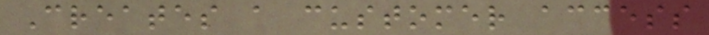Creates a customer access
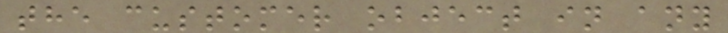the customer object in any
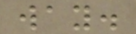way.
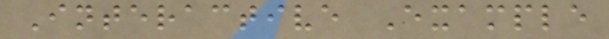Interactive Example
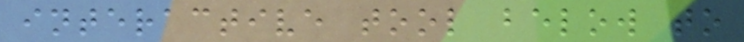interactive tool below to
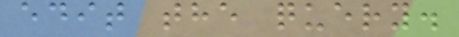edit the query.
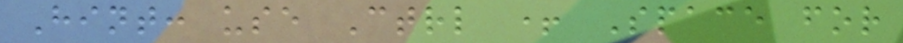Hint: use Ctrl + Space for
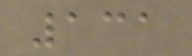131
